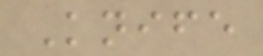Knife
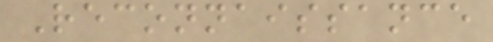Reconnaissance
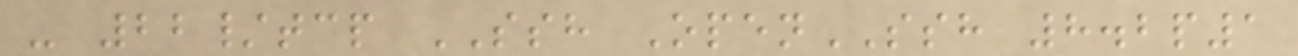- 22/tcp SSH OpenSSH 8.2p1
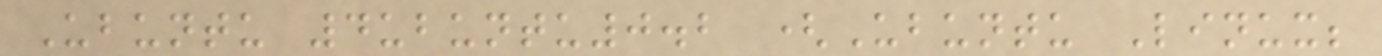Ubuntu 4ubuntu0.2 (Ubuntu Linux;
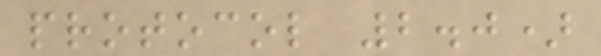protocol 2.0)
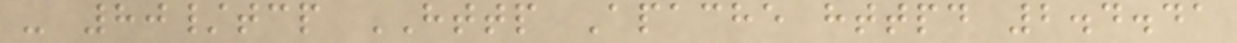- 80/tcp HTTP Apache httpd 2.4.41
